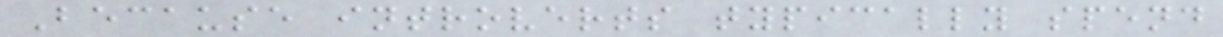Because introverts typically spend
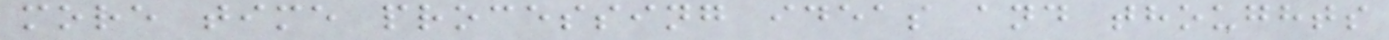more time processing ideas and thoughts
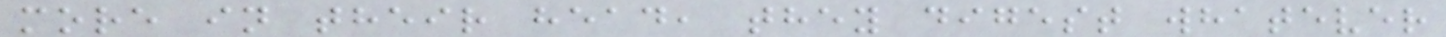more in their head, they digest whatever
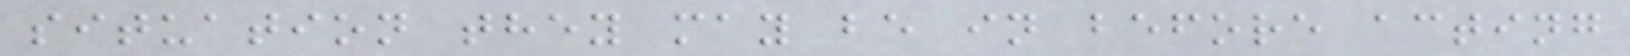situation they may be in before acting
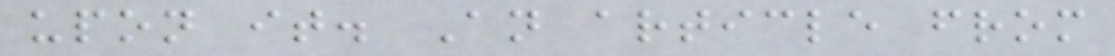upon it. An article from
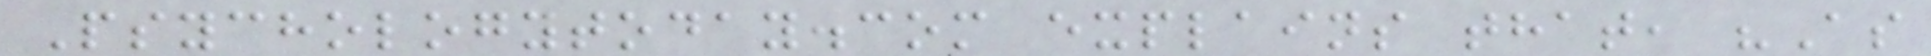Psychologytoday.com explains that, "As
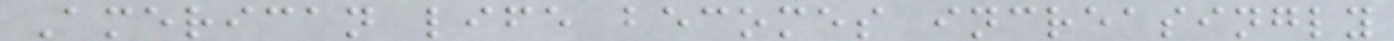American life becomes increasingly
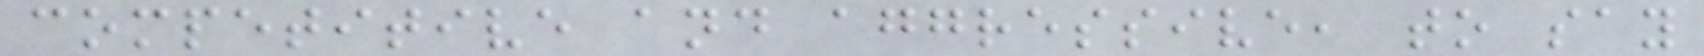competitive and aggressive, to say
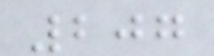207
